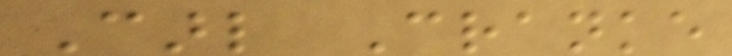Carl Cranke
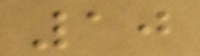10
